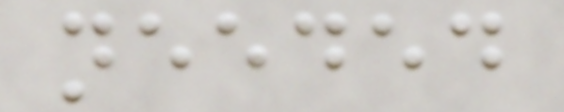needed
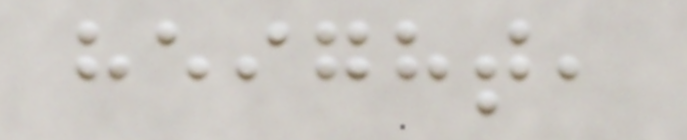height,
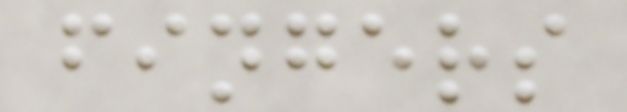fingers
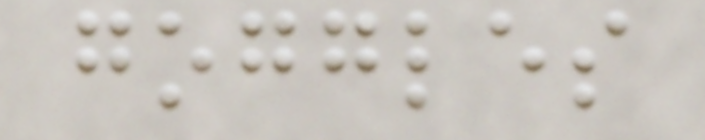goggles
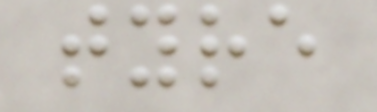tyre
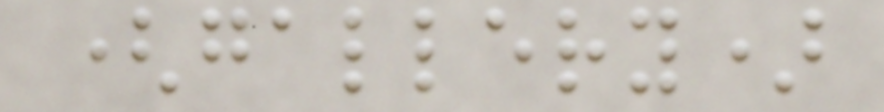(gallery)
